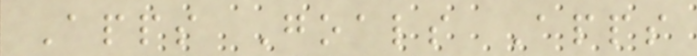Apps Goals Apps
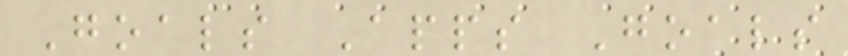Goals Apps Goals
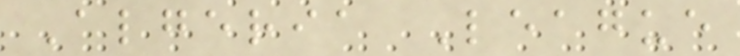Algeria League
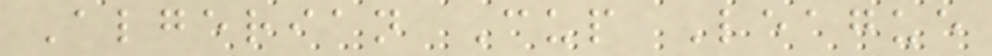Algerian Cup League
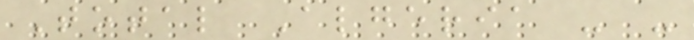Total Algeria - -
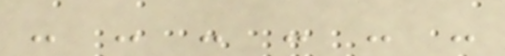- - - - - -
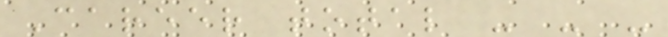Career total - - -
